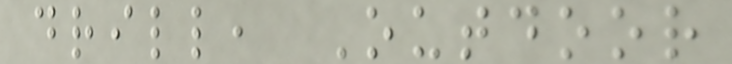drill, Outdoor
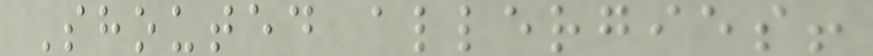Shouted allergies!
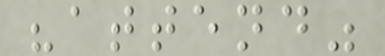"attend"
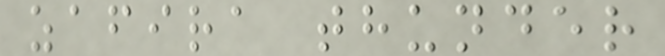zafira thunder
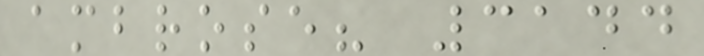ambrose? 3144
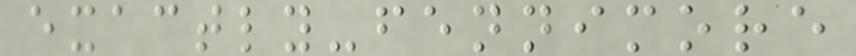exactly-fennimore
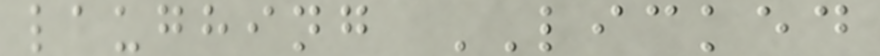laughing LICKED
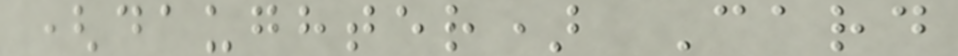(daughter) Card
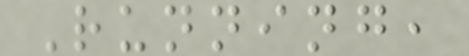Running,
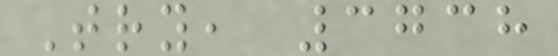Try, 3738
